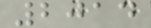2014
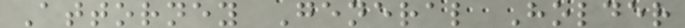Attorney General Holder
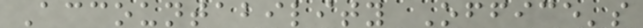Accountability Office's
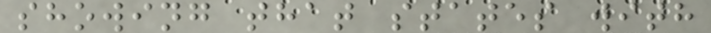showing that states with
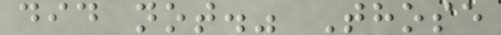did not." Those
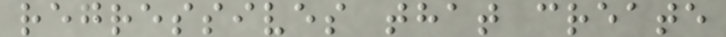regressives that create
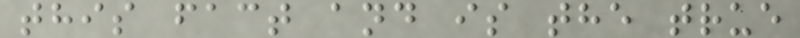this fact and is the true
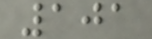101
